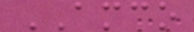AMCO
